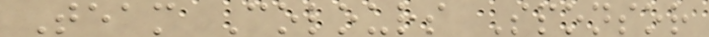Team Colours Sponsor
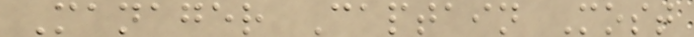Manager Captain Most
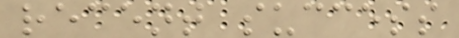recent success
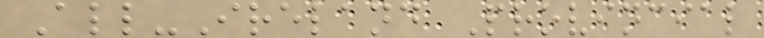All-Ireland Provincial
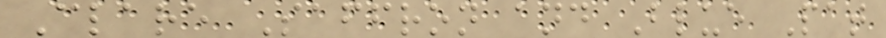Clare Saffron and Blue Pat
